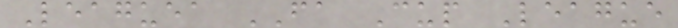Leaguea FA Cup League
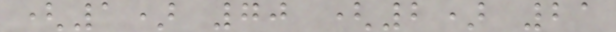(1) 70 (2) 21
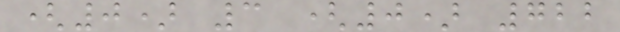(0) 3 (0) 722
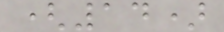(14)
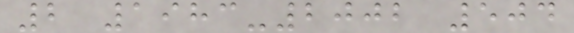2 1983-2002 504
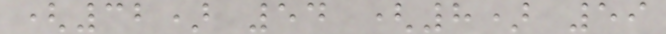(32) 54 (8) 59
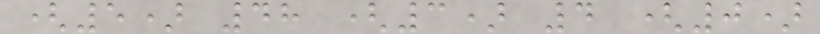(5) 48 (3) 4 (0)
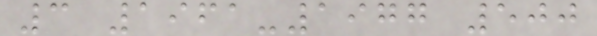3 1961-1977 500
